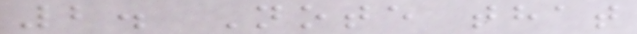2. Note that
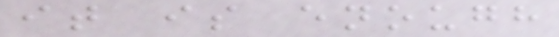it is enough
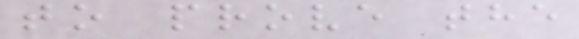to prove the
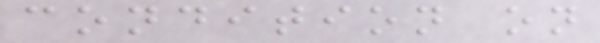condition on
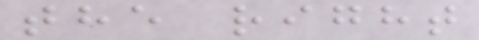the right
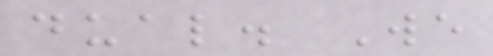dual. We
